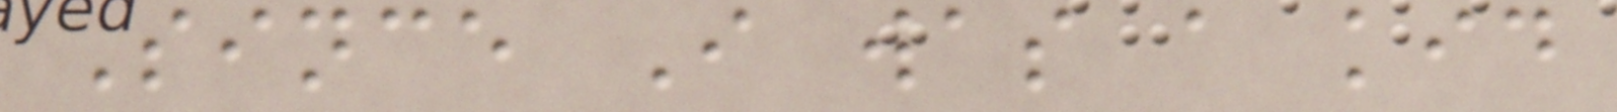Since I was a kid
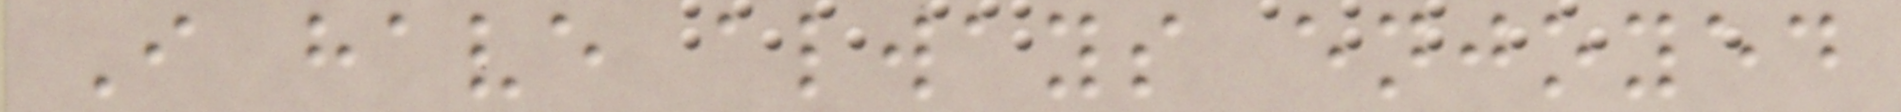I have always enjoyed
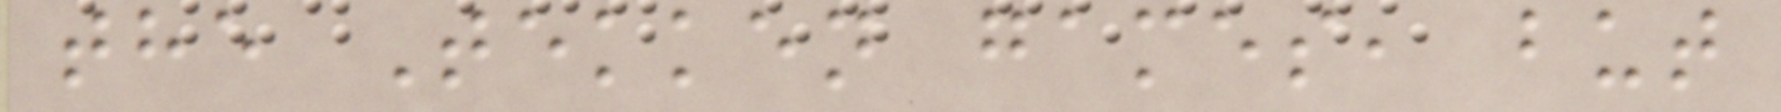the Tekken games, but
